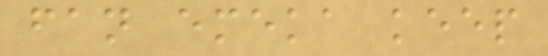fan emeka keep
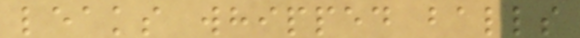leaks whipped balls
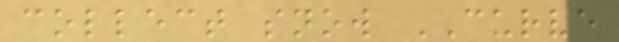collect snow CURVE
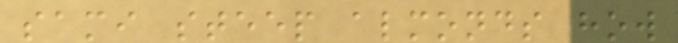sami steep almonds how
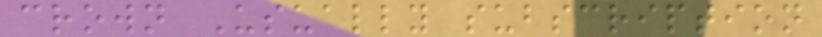crown Usually subscription
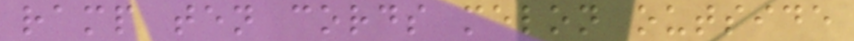ramp ten cords melon outside
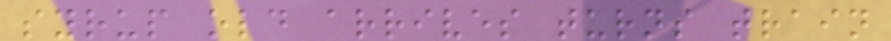syrup old arrives turns train
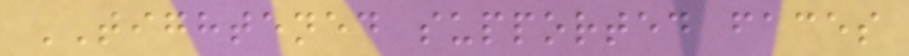TIGHTENED supported faces
